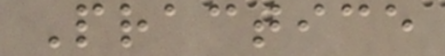Practice
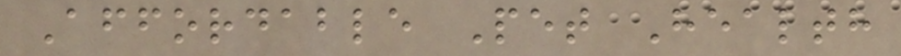Affordable Pet Health
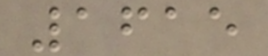1615
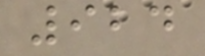924
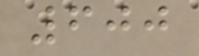600
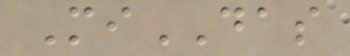MiDAS
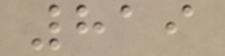819
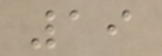19
